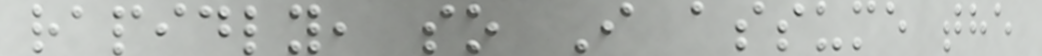rapidly, so I assume the
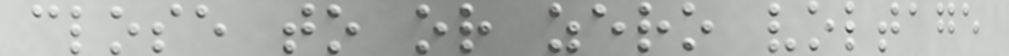close to or zero voltage
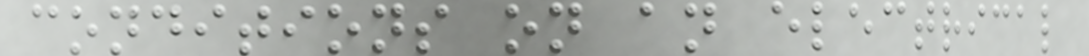conditions on an electrical
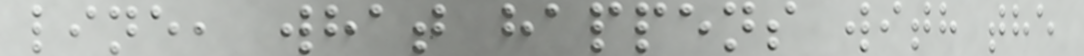line, what happens with the
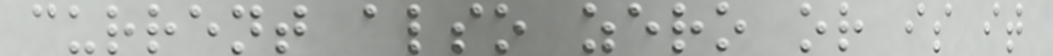current also zero or is it
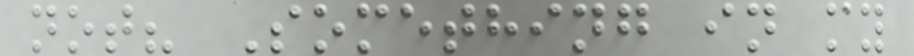not? Something in my
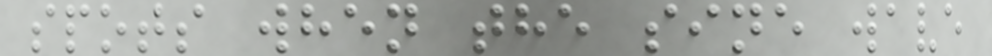spots when the sine wave
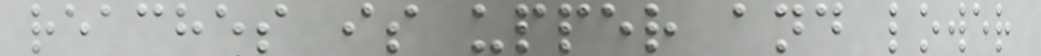reaches is upper and lower
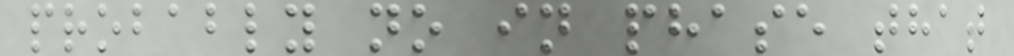probably no in phase that
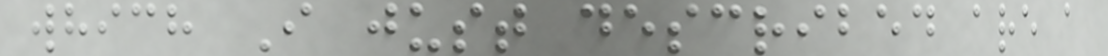which I just described are a
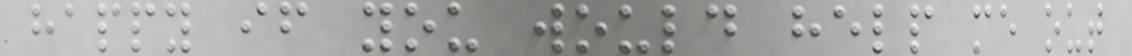happy if you would help me out
